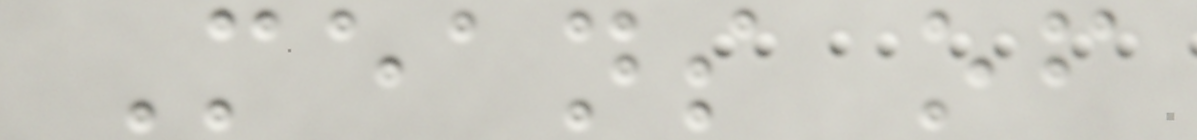Means of
